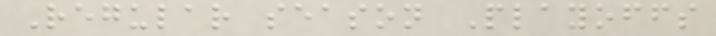Regular season Playoffs
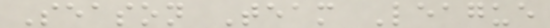Season Team League
